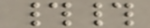##
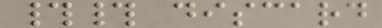## discard
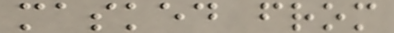masked from
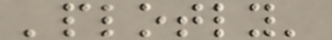'plotly'
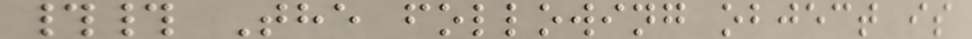## The following object is
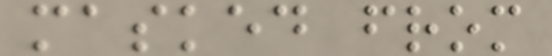masked from
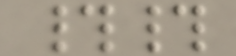##
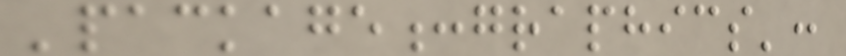'package:graphics':
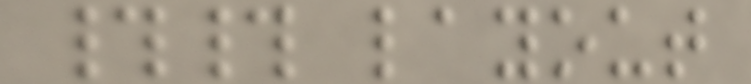## layout
